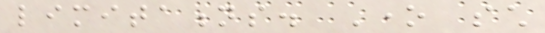limitations. One such
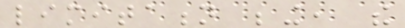limitation being, the
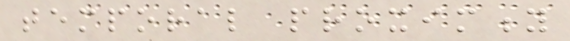temporal proximity
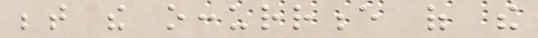between the occurrence of the
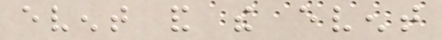event and the event
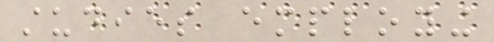studies employing
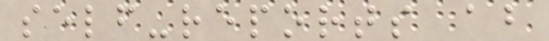self-reports about
